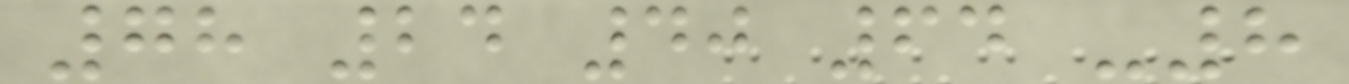78 24 40 64 -8
